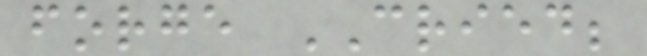forge CRIED;
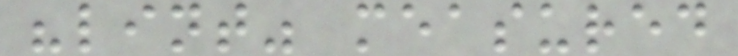"lint" measured
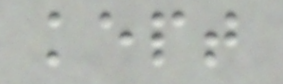kept
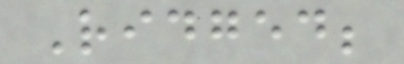Ridged;
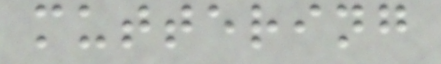muttering
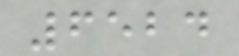6524
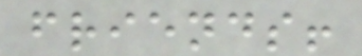friends!
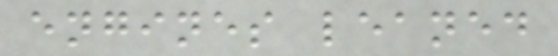engines leaned
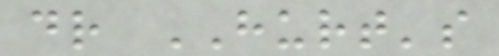dr HURT's
